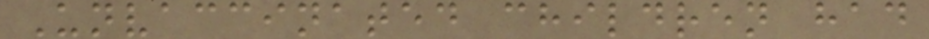Unvaccinated children had
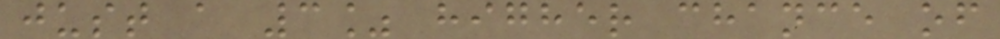just a 3% higher chance of
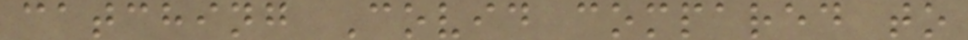catching Covid compared to
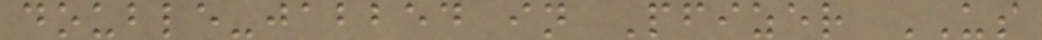double-jabbed in Pfizer US
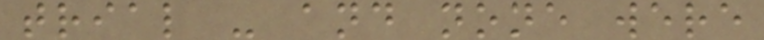trial - and none were
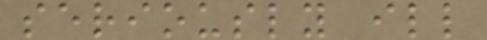seriously ill
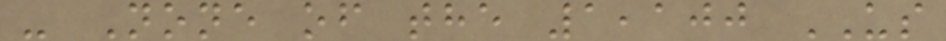- None of the 1,100 US
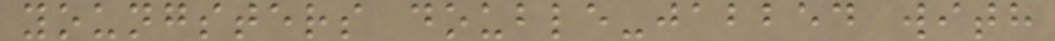youngsters double-jabbed with
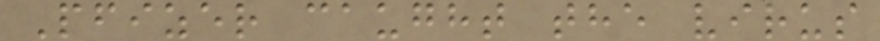Pfizer caught the virus
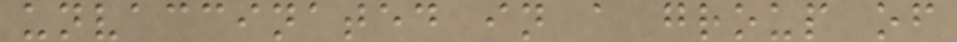unvaccinated in a group of
